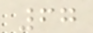67
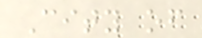City of
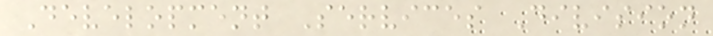Development Services Division
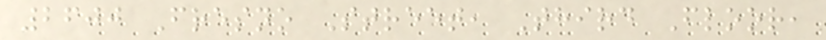2600 Fresno Street, Third Floor,
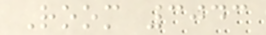Room 3043
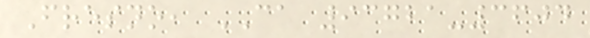Fresno, CA 93721-3604
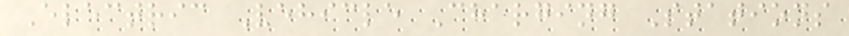Electric Vehicle Charging Stations
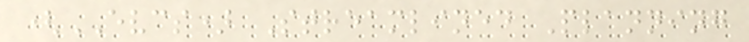(EVCS) Streamlined Planning
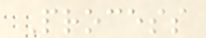Process
